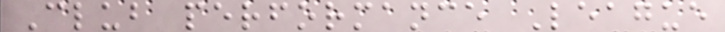Club performance League
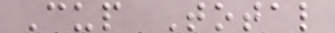Cup Total
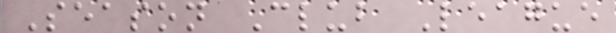Season Club League
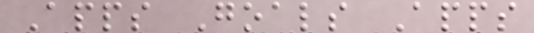Apps Goals Apps
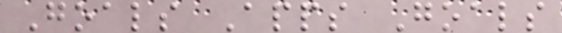Goals Apps Goals
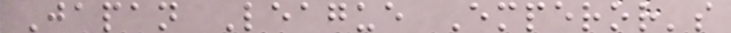Japan League Emperor's
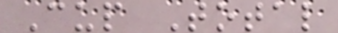Cup Total
